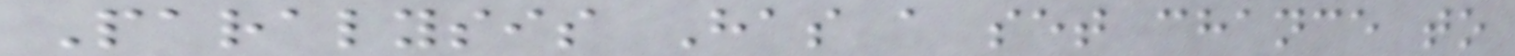Paralysis Has a set chance to
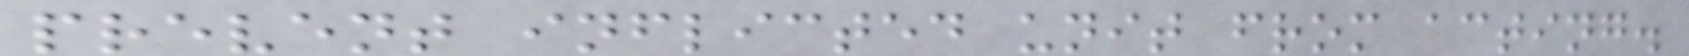prevent inflicted unit from acting.
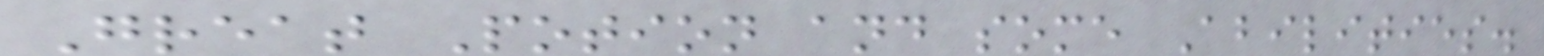Great Potion and some Abilities.
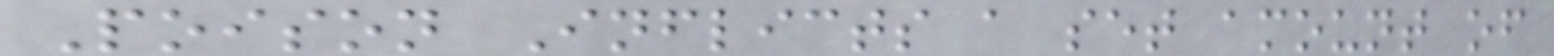Poison Inflicts a set amount of
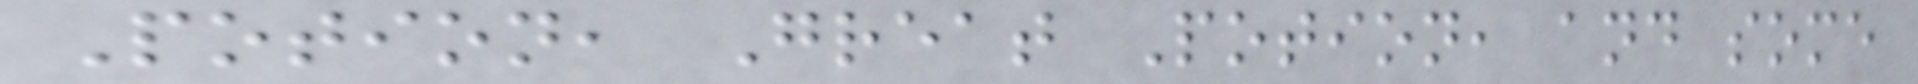Potion, Great Potion, and some
